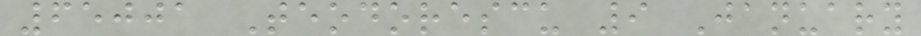65001 Teodorescu 9 January
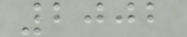2002
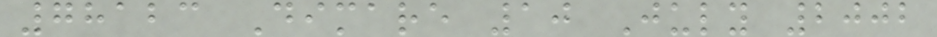78123 Dimare 10 July 2002
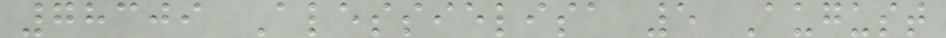78309 Alessielisa 5 August
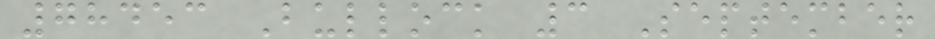78453 Bullock 3 September
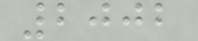2002
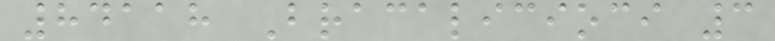84118 Bracalicioci 3
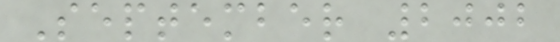September 2002
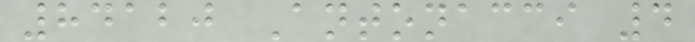84120 Antonacci 4
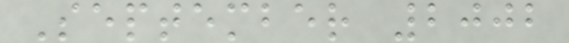September 2002
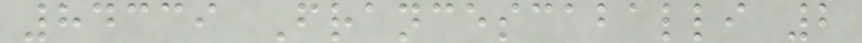84339 Francescaballi 2
